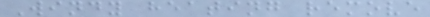Windy heating remove
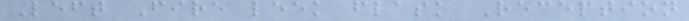Left Fire leek flask Reception
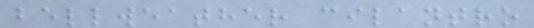bellweather cilantro
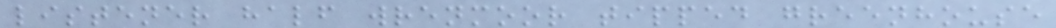listener half wrenmoor tipped greenhouse
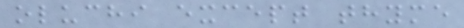oluchi except thyme
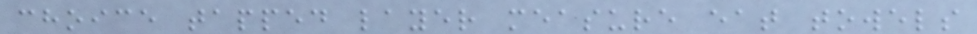choice tapped layer measure eat towels
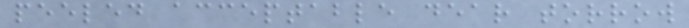peeled acceptable dear torrow
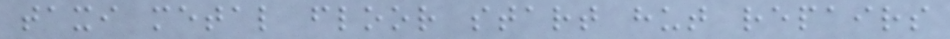taxi metal floor start hut repairs
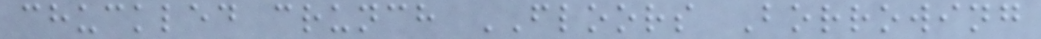chuckled crunch FLOORS Borrowing
